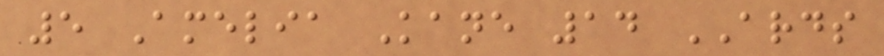5 Amelia Kane 14 ARDS
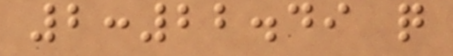2:22.49 q
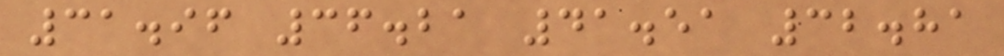31.96 36.21 41.51 32.81
